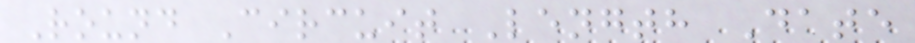Round Circuit Length Date
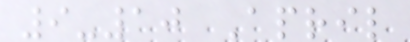9-10 April
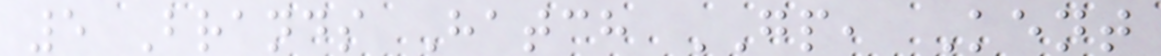5 Brands Hatch GP, Kent
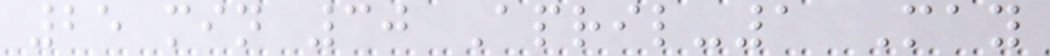25 min 30 April-1 May
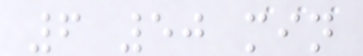6 50 min
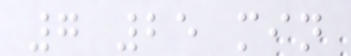7 25 min
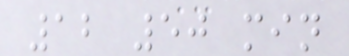12 50 min
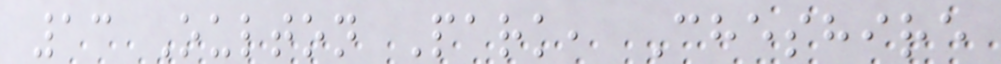13 Oulton Park, Cheshire
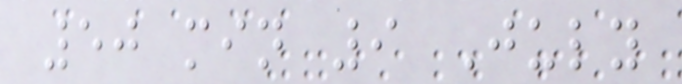50 min 9 July
